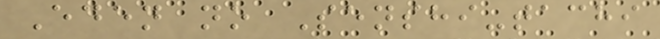Eden no Senshi-tachi
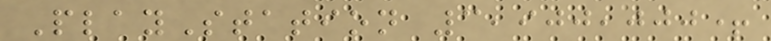PlayStation 3,900,000+
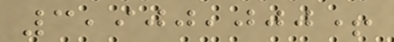3,900,000+
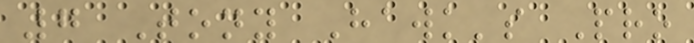7 Tony Hawk's Pro
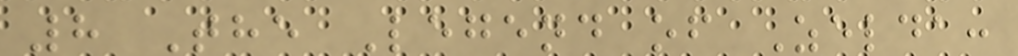8 The Legend of Zelda:
